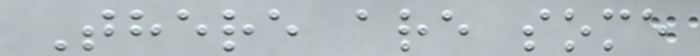There are some
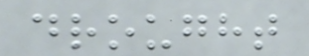drought
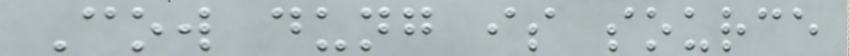Cow dung is source
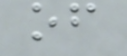of
